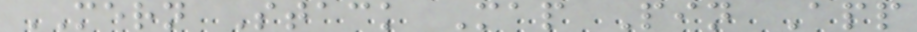MERN Stack Map Pin App
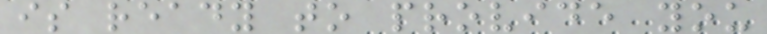is ready to provide you
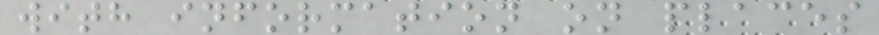with information on places
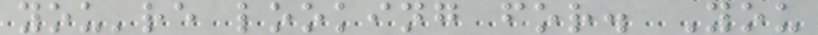you're looking for. You
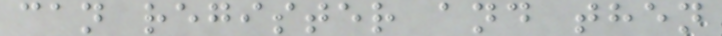can register and then
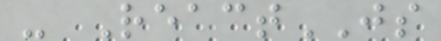- ReactJS
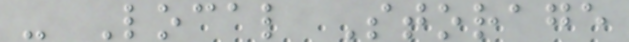- Local Storage
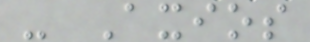- Axios
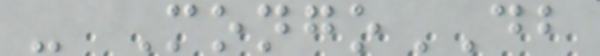- MongoDB
